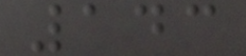143
